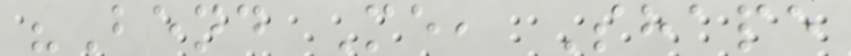"Bend Me, Shape
